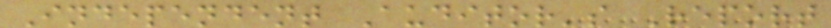Independent Auditor's Report
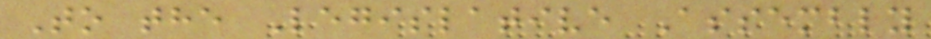To the Legislative Assembly
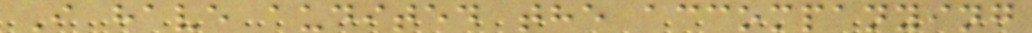I have audited the accompanying
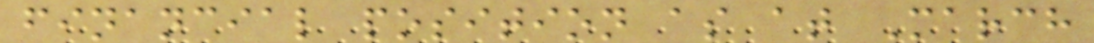financial position as at March
